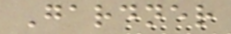Gardner
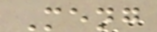Meng
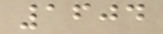1604
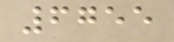6755
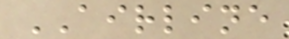AIRLINE
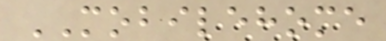MOBILEHOME
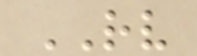RV
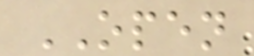OPEN
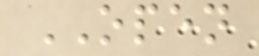OPEN
